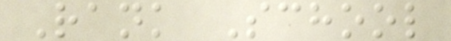Rank School
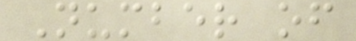Number of
